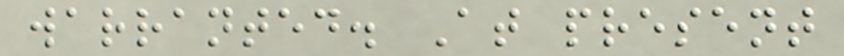warranted. At present
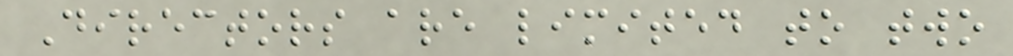Directors are limited to two
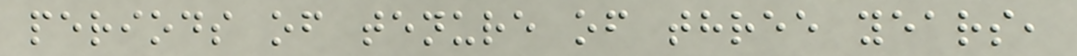periods of tenure of three years,
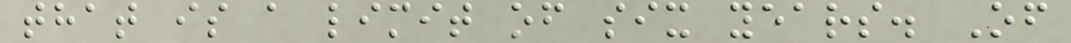that is a limit of six years. Of
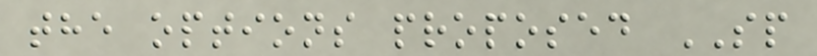the options proposed SP
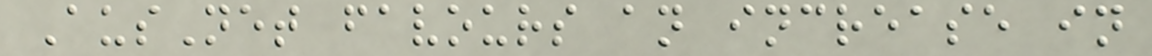AusNet favours an increase in
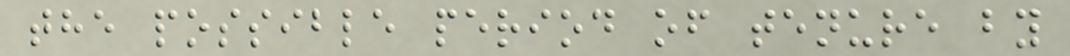the possible period of tenure by
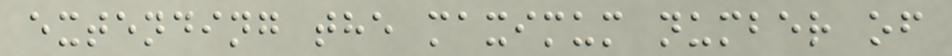extending the maximum number of
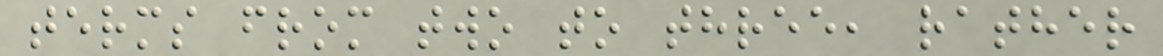terms from two to three, rather
